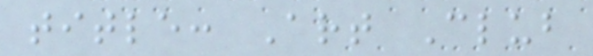title: Art Club
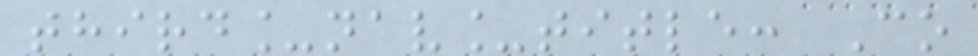third_nav_title: Co
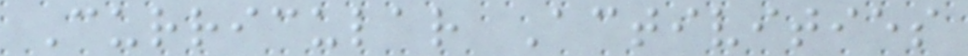Curricular Activities
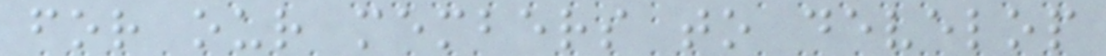for our members to develop
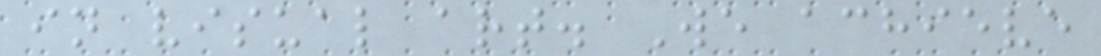in visual art. We achieve
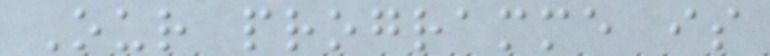Our programme is
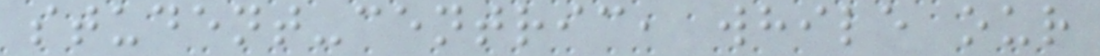student-centric, while our
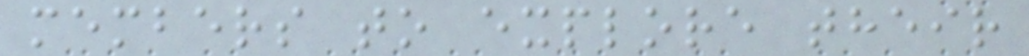members to explore their
